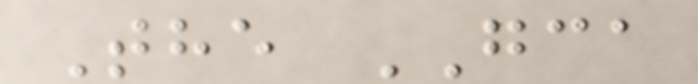The GCA
